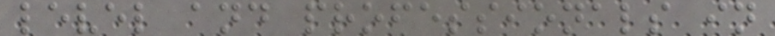level and professionals in
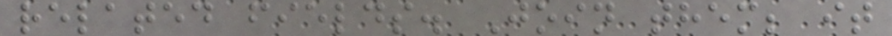related fields. Join them; it
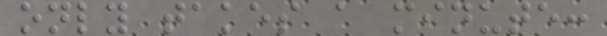only takes a minute:
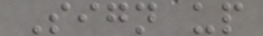Sign up
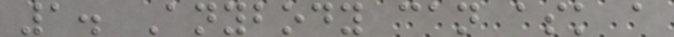1. Anybody can ask a
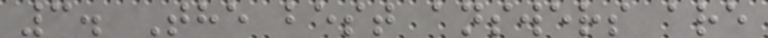3. The best answers are
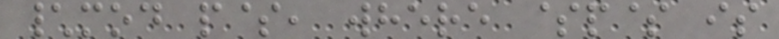\mod p$, where $p$ is
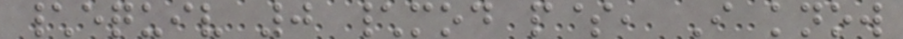\equiv 0 \mod p$, I know
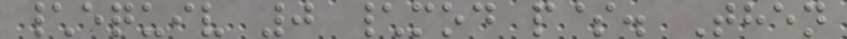\equiv 0 \mod p$. Then
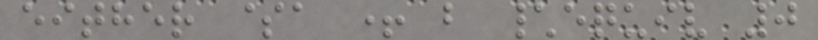either $a + b \equiv 0
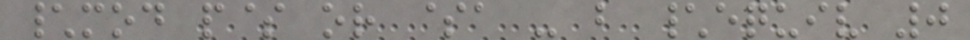\mod p$ or $a - b \equiv 0
